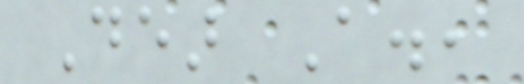Dear A.,
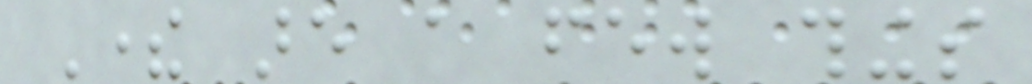There are a few things
